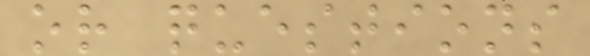or questions
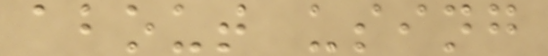about using
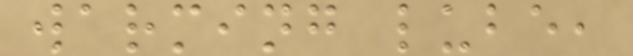warming lube,
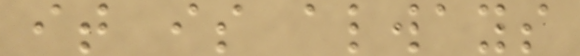it is always
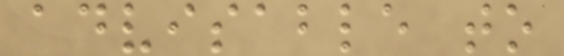advisable to
